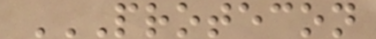PROTECON
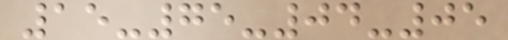15-75-04-05
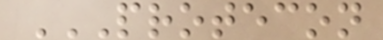PROTECON
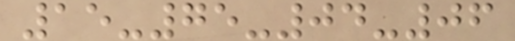15-75-04-06
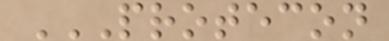PROTECON
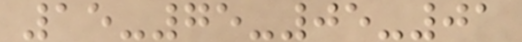15-75-05-01
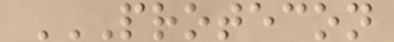PROTECON
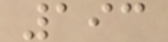193
